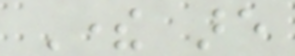There are
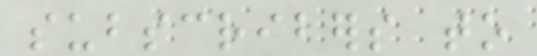subscribers to
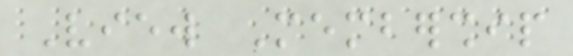View Membership
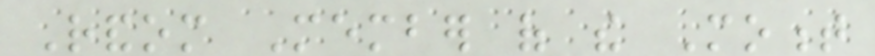Random Member of the Moment
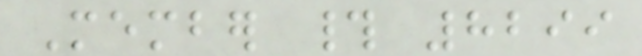Member # 8299
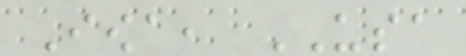Iowa, USA
